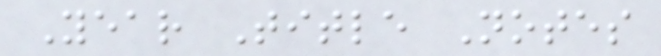Year Title Notes
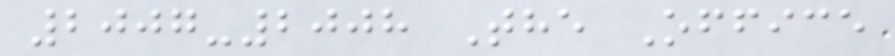2007-2008 The Office
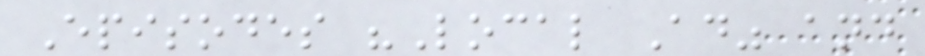Episodes "Local Ad" and
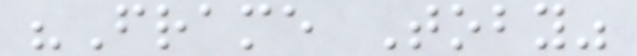"Frame Toby"
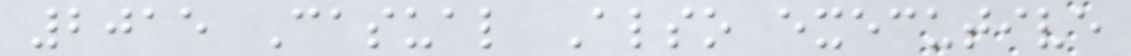2015 Casual Also executive
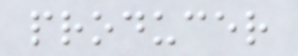producer
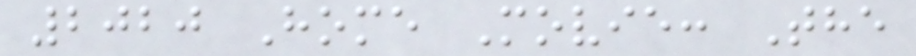2020 Home Movie: The
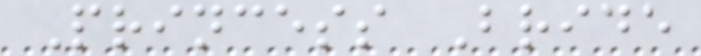Princess Bride
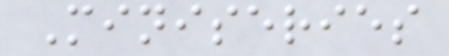Miniseries
